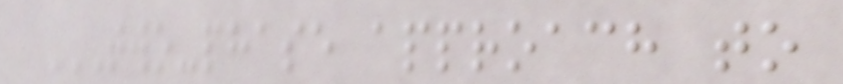TWO-PHASE APPROACH TO
